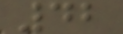42
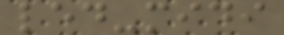led-midi
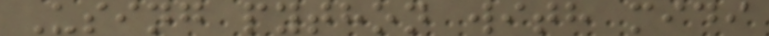Using python with midi
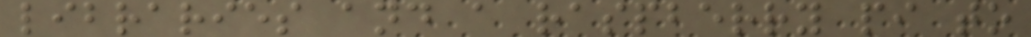libraries and a raspberry pi to
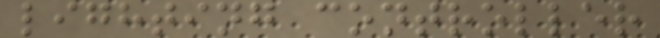lighting controller
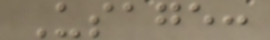Usage:
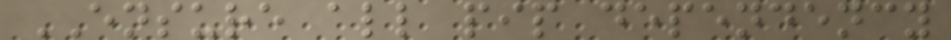ENSURE all pip dependency
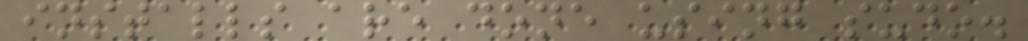installs are done using sudo.
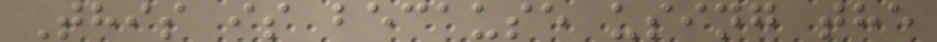This is because using the
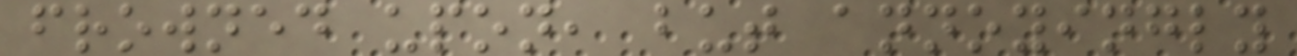frowned upon, but annoyingly
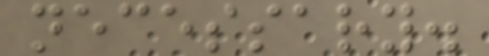necessary.
